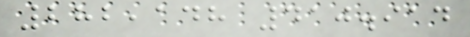282,148 410.914
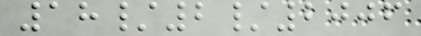18/2/2006
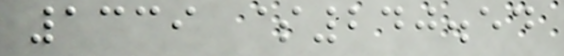1339 $240.54
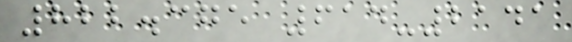822.375 614-2141
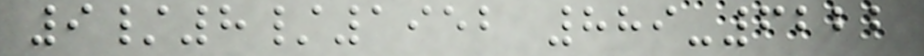9/8/1952 889-6222
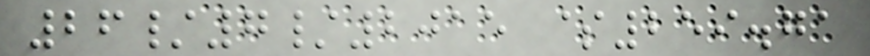26/7/2015 $259.71
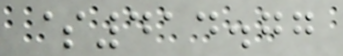$414.77
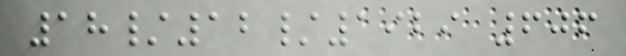18/12/1929 606
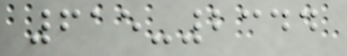615-2344
